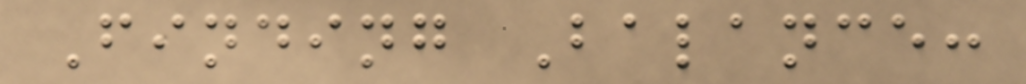Finding Balance:
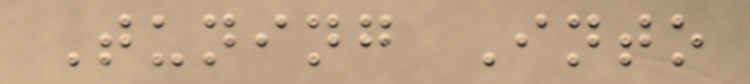Tuning Into
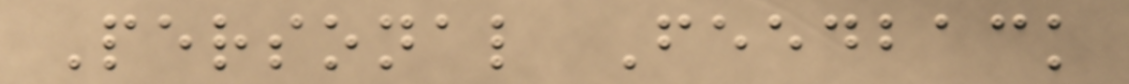Personal Feedback
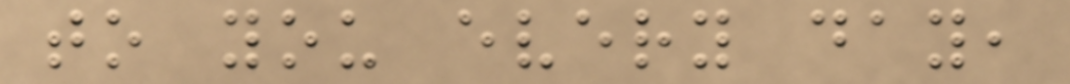to you every day,
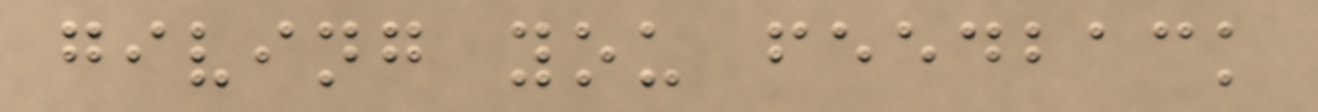giving you feedback
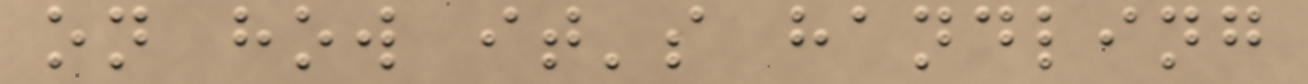on how it's handling
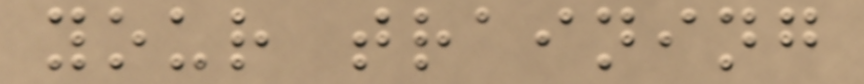your training
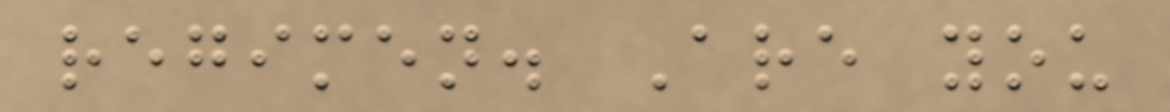regimen. Are you
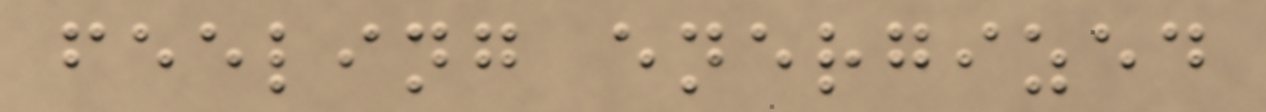feeling energized
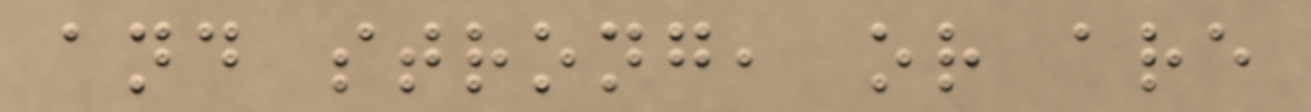and strong, or are
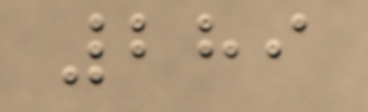289
